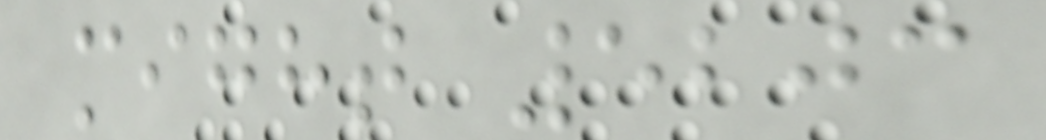might 5203
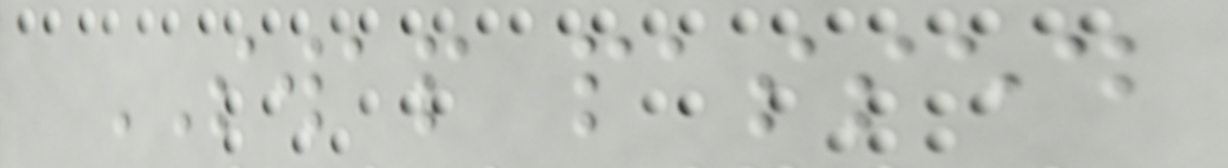SWAP passed
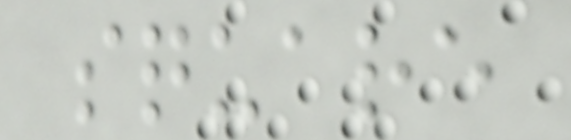square
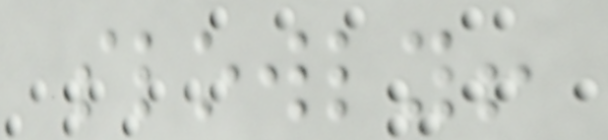slowly!
